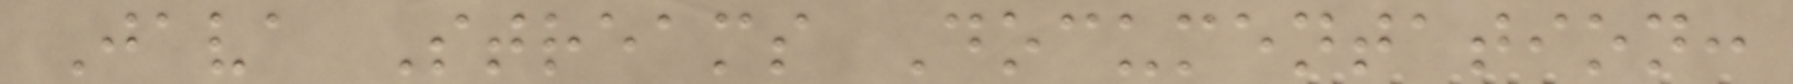Java Streams Documentation:
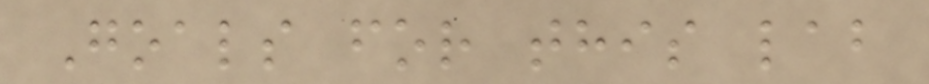Goals for this lab
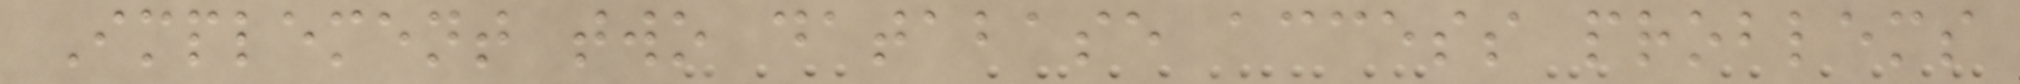Implement two database access problems
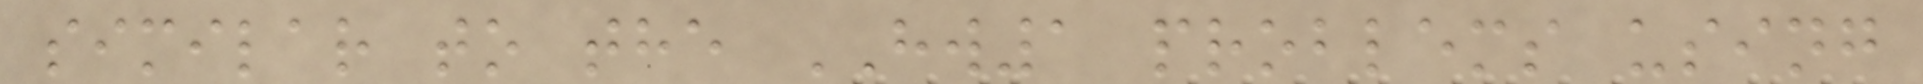similar to the HW1 problems using
